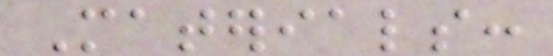Materials:
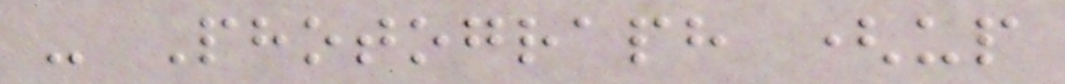- Photograph (up
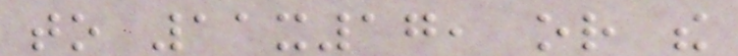to 11x17, or the
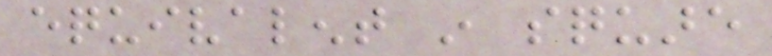equivalent in square
